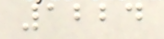1224
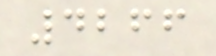4266
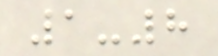1-8
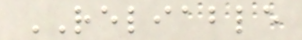RELIABLE
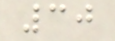30
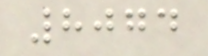8074
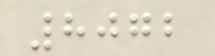8072
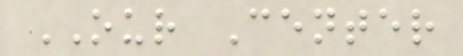OUR Center
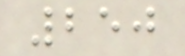250
